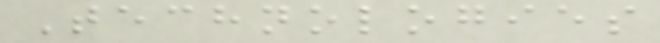Technologies
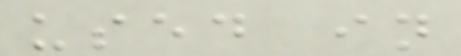used in
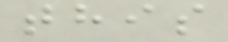this
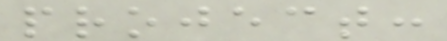project:
